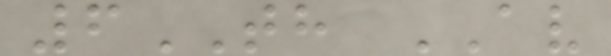6TH AV
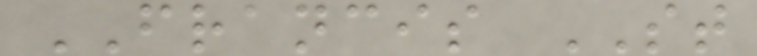FRANCIS ST
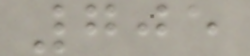705
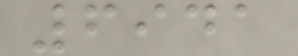6941
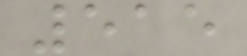515
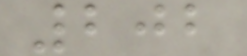202
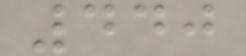440
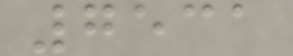7531
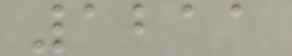1211
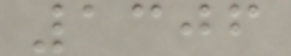1306
